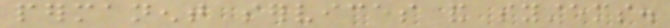permanent services and systems.
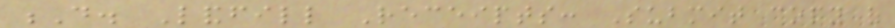D. Landfill Receipts: Submit copy of
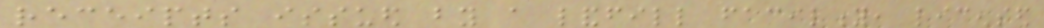receipts issued by a landfill facility, licensed
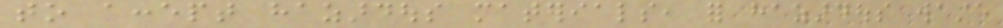to accept hazardous materials, for hazardous waste
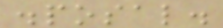disposal.
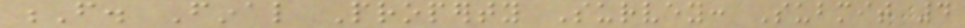F. Final Property Survey: Submit 4
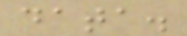data.
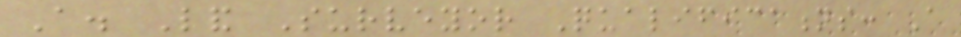A. Land Surveyor Qualifications: A
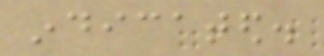indicated.
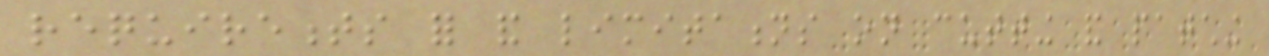requirements for and limitations on cutting and patching
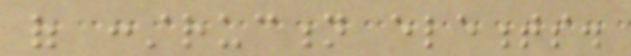of construction elements.
